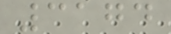3174
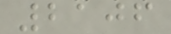2106
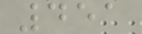451
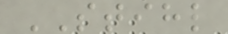STIHL
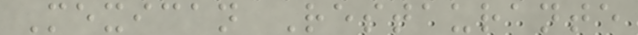Mexican Restaurante
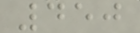450
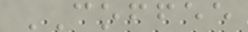COFFEE
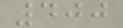400
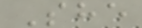She
